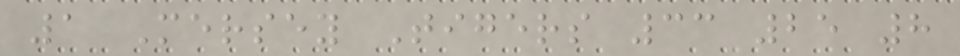1 Mersey Tigers 33 25 8
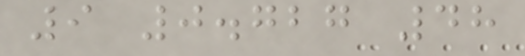9 0.727 48
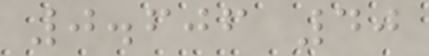0.606 40
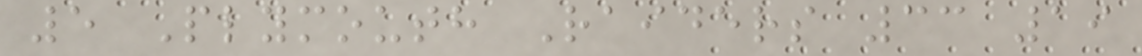5 Plymouth Raiders 33 19
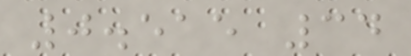0.515 34
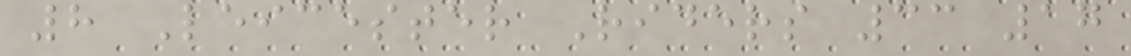8 Leicester Riders 33 17
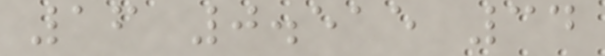16 0.515 34
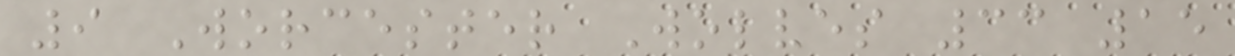9 Worcester Wolves 33 15
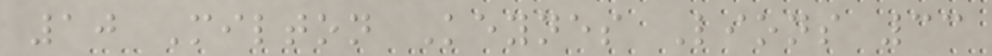10 Milton Keynes Lions 33
